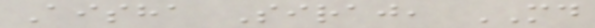Aisha Siraj, MD
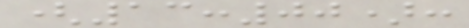(13:00):
